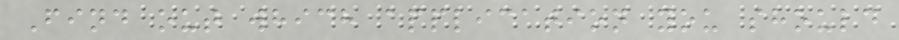Find out which application you should
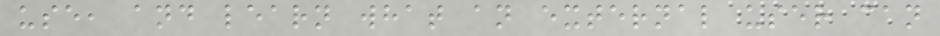use, and learn what an external user can
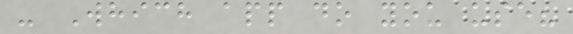- Which app do you use?
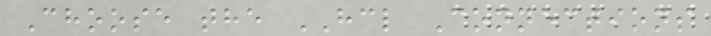Choose the HCL Connections
